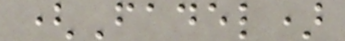(Fadel)
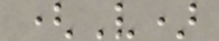(V)
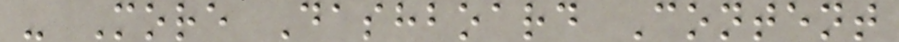- More Dashboard Content
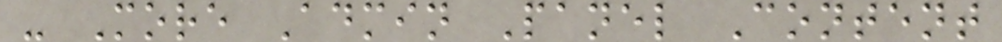- More Admin Panel Content
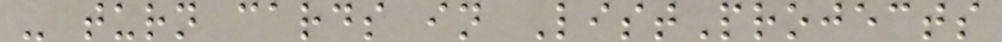- turn cards in ListProjects
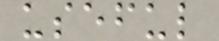useful
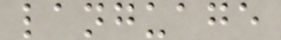language
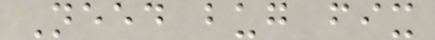Need bug fix
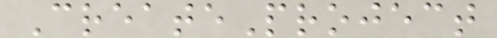CreateProject
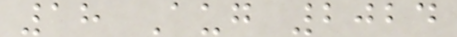18 Aug 2024
